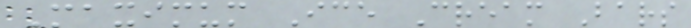Maximum Ice Cream Bars
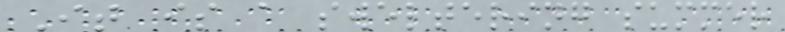It is a sweltering summer
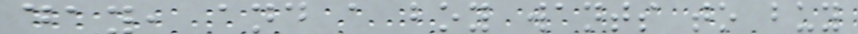day, and a boy wants to buy
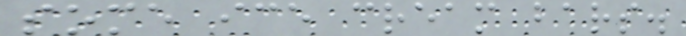some ice cream bars.
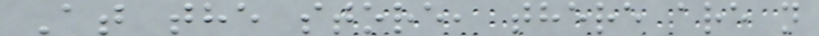At the store, there are n
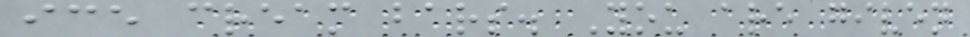ice cream bars. You are given
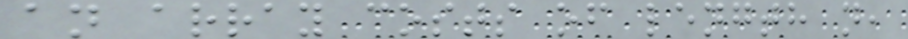an array costs of length n,
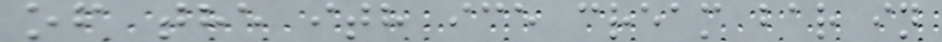of the ith ice cream bar in
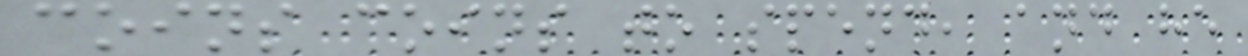coins coins to spend, and he
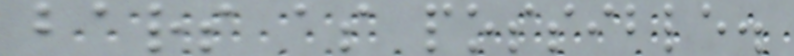bars as possible.
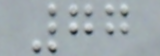77
